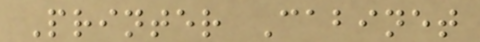Printer Cabinet
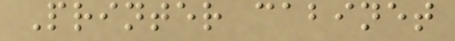Printer cabinet
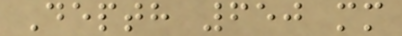Depth 650 mm
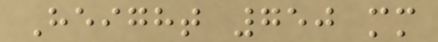Height 750 mm
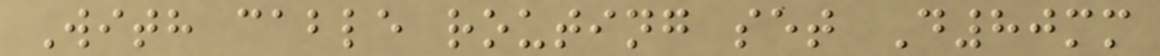With cable routing set D80mm
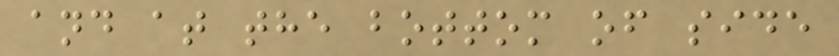and at the bottom of side
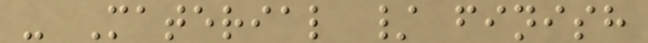- Material / finish
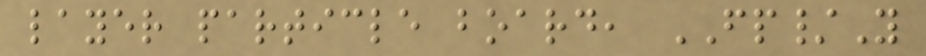layer particle board, FP/Y
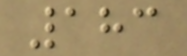183
